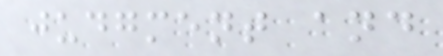judgment and
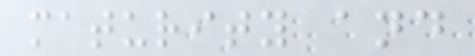maturity and
